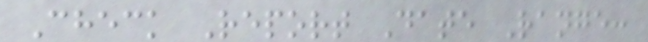Check Report Date Range:
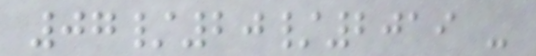07/20/2019 -
